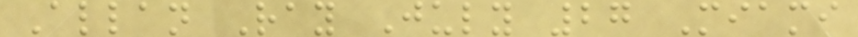Allan Ray July 27 Miami
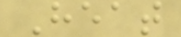Heat
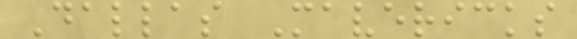Dallas Mavericks
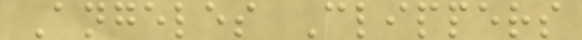Angeles Clippers
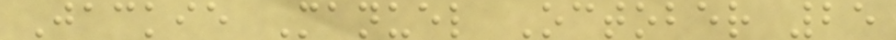Jackie Manuel October 25
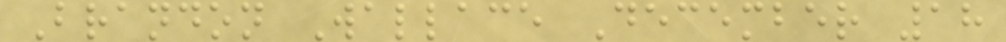Brandon Wallace December 18
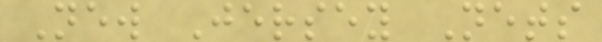New Jersey Nets
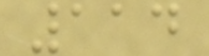114
